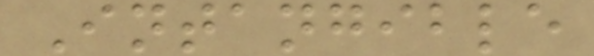Intangible
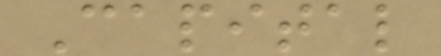Capital
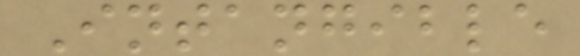Intangible
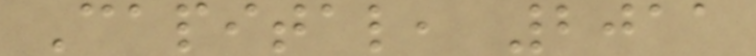Capital, 2011
